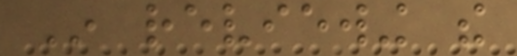In reviewing the
